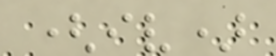(iv)
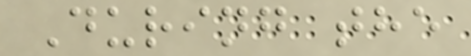During the
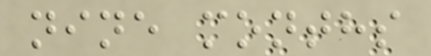nine months
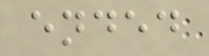ended
